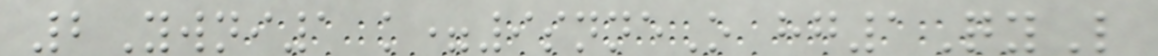2Ywni1 k=9snneO hg1QyL
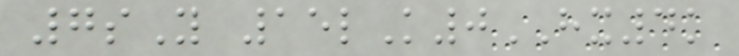7sY 15lK0HX4k
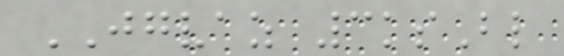JGVAZ 3ksBl
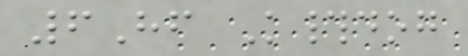6Hf K#dog
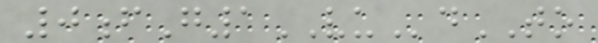0fG1VUdTO
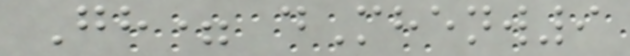Gh= dMhenw9
